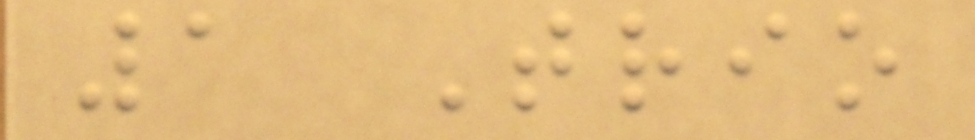1 Trio
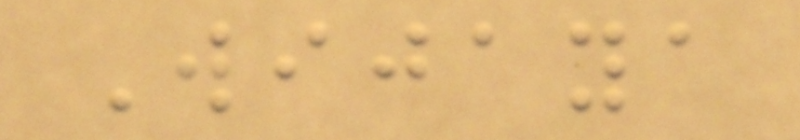Wijaya
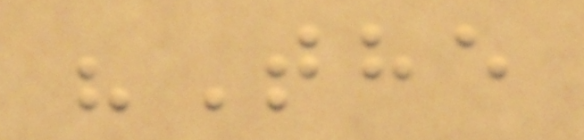"The
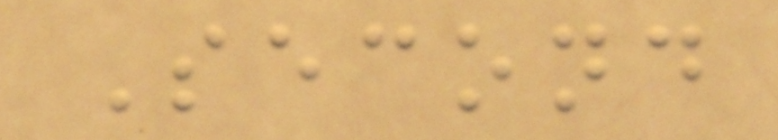Second
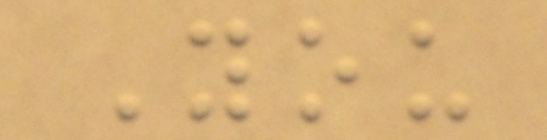You
